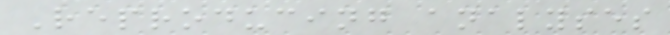Reproducing analyses
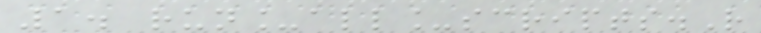1. run_all_scripts.R
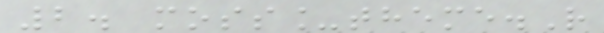2. moss_theme.R
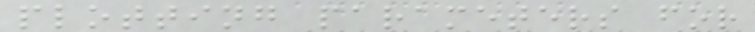plotting parameters for
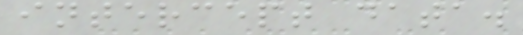intercept data.
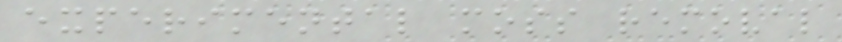experimental moss removal
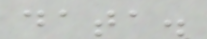data.
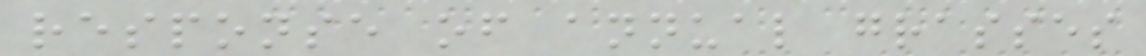response of annual grasses
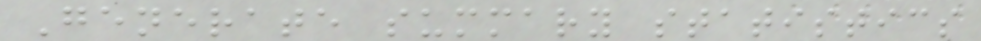Generate summary statistics
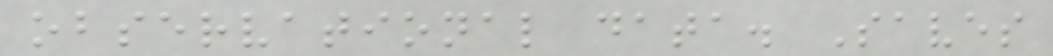observational data. Saves
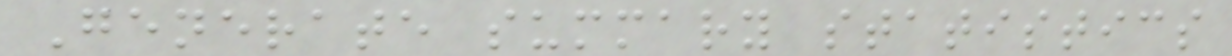Generate summary statistics
